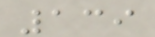139
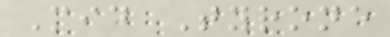Mid Tyrone
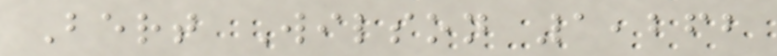Bert Wilson 1,262
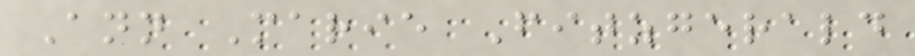Ann Marie Fitzgerald
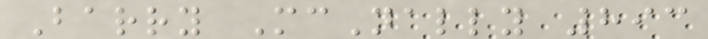Barry McNally 893
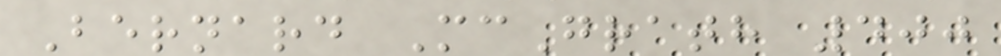Bernard McGrath 400
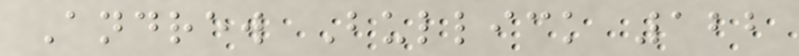Andrew Bullick 122
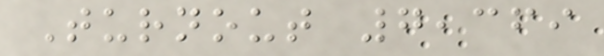Turnout 7,369
